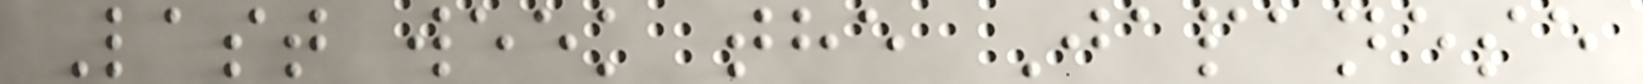Last week the Japanese
